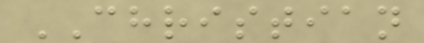CHRISTIAN
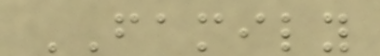FAMILY
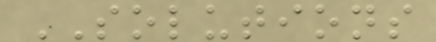SOLUTIONS
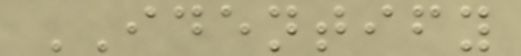IDENTIFY
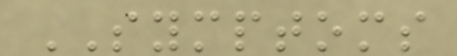SYMPTOMS
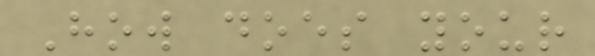How does your
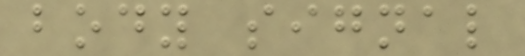body signal
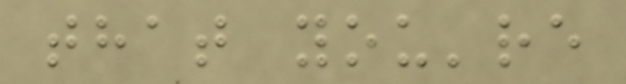that you're
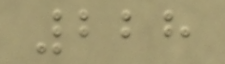228
